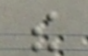the
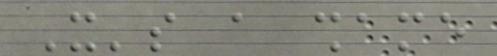It's a shame
